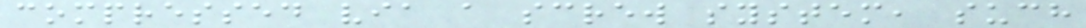compressed via a screw system, such
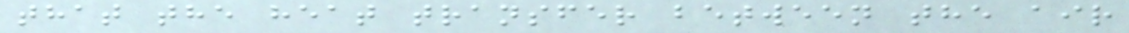that the heat transfer between the air
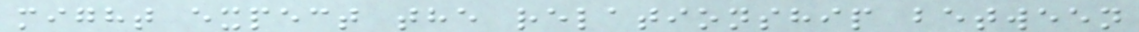might expect the relationship between
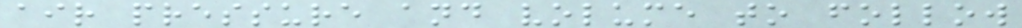air pressure and volume to follow
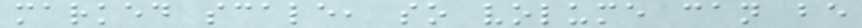marked scale, so volume can be
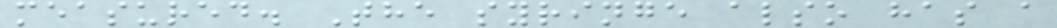measured. The syringe also has a
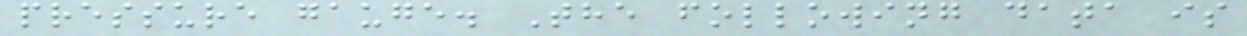pressure gauge. The following data is
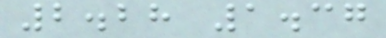2.28 1.37
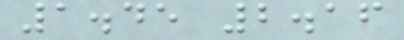1.45 2.16
